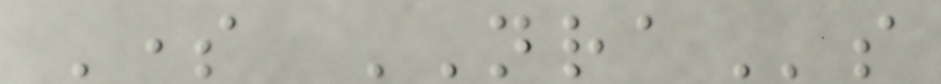Some NRAs
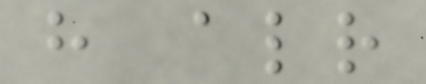have already
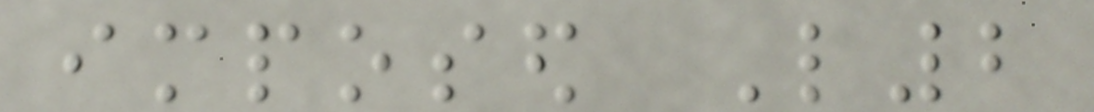imposed L2
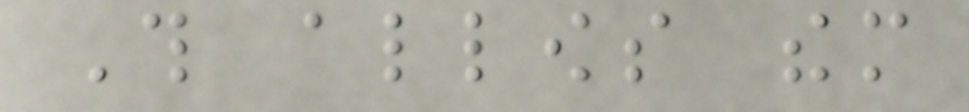This allows them
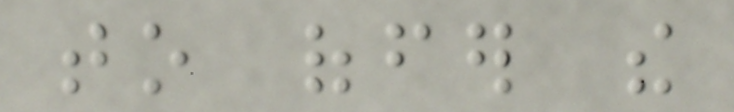to offer the
